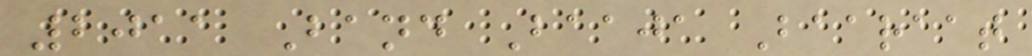2011 Band Baaja Baaraat
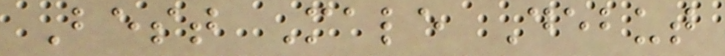Best Male Debut
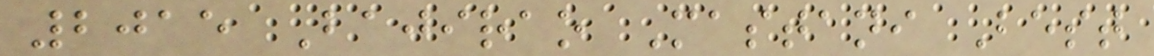2015 Bajirao Mastani Best
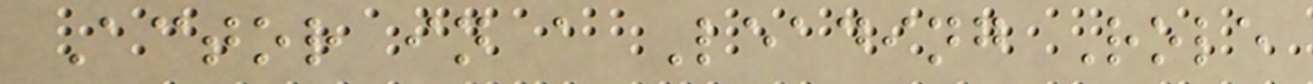Actor in a Leading Role
